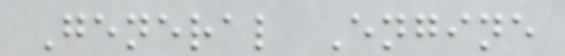General Engine
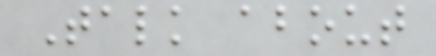Talk about
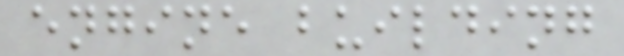engine building
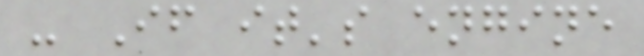- If it's engine
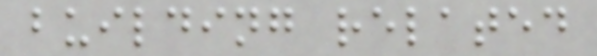building related
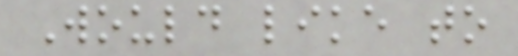Would like to
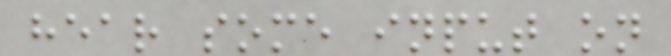hear some input on
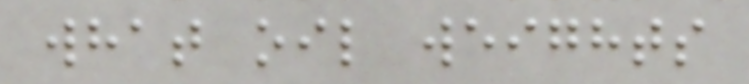what oil weights
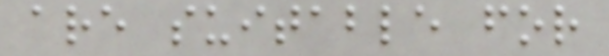are suitable for
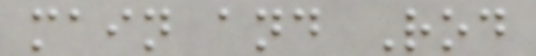main and Rod
